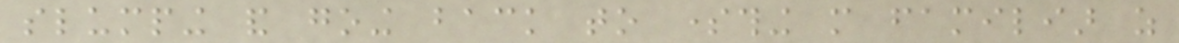slumping and going back to something more familiar as
